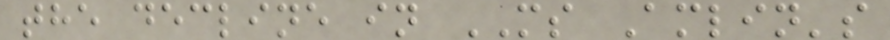the decline in MS Amlin's
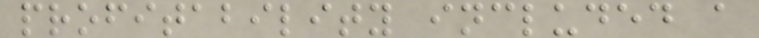profitability included a
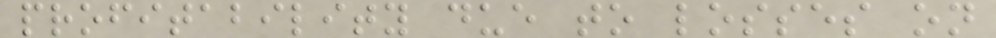profitability due to losses on
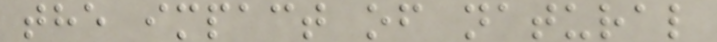the impact of natural
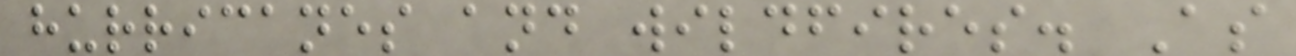hurricanes and wildfires. As
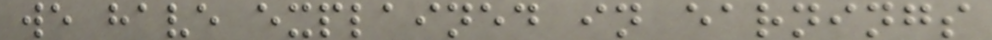we have explained in earnings
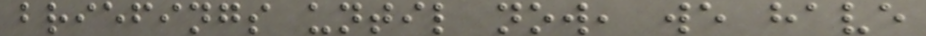briefings until now, we have
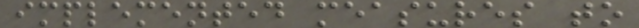implemented measures to
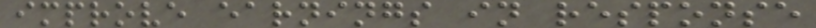improve earnings in response
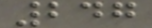247
